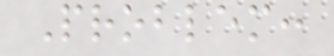Problem:
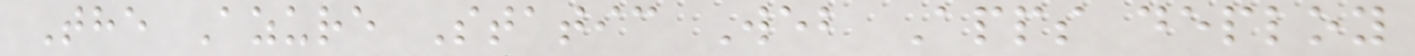The Azure Static Web Apps deploy
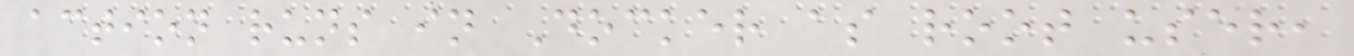action runs in Docker as root user,
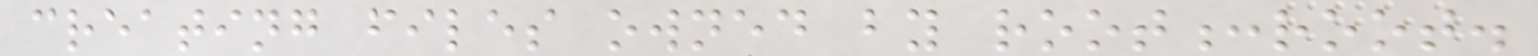creating files owned by root:root.
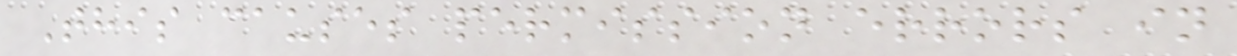This causes permission errors in
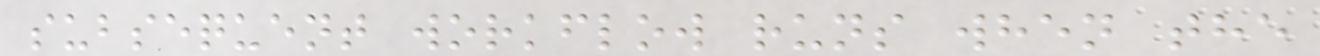subsequent workflow runs when the
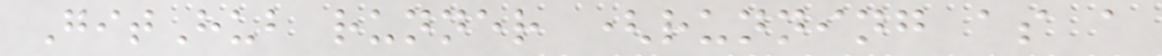GitHub runner (running as a
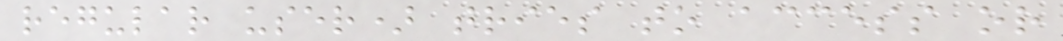regular user) tries to access or
